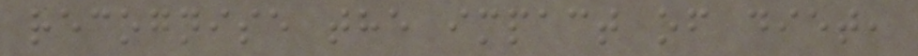recognise the impact of diet,
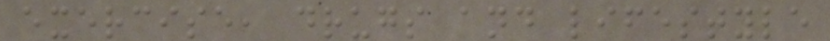exercise, drugs and lifestyle
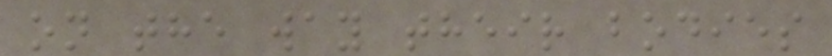on the way their bodies
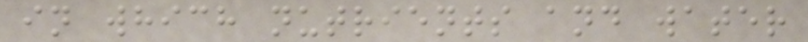in which nutrients and water
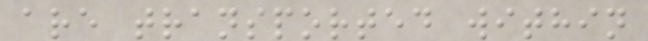are transported within
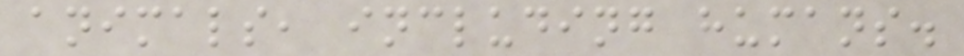animals, including humans.
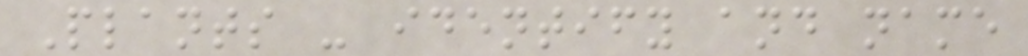Plants - identify and name
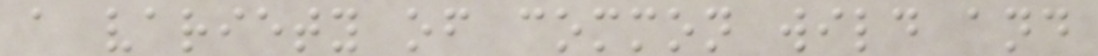a variety of common wild and
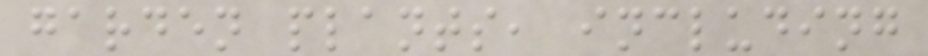garden plants, including
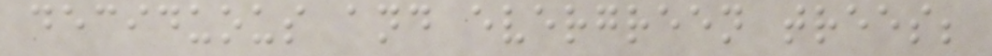deciduous and evergreen trees;
